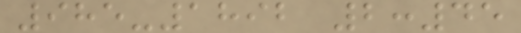985-1892 2:45
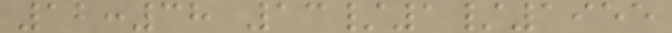12:38 13/1/1955
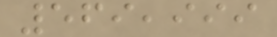569,999
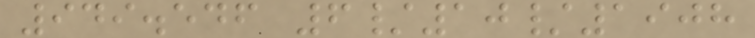949.546 6/10/1908
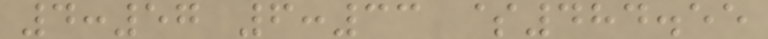4:57 6:33 $484.55
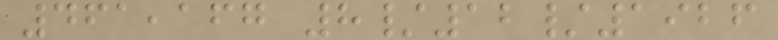461,167 8/12/1926
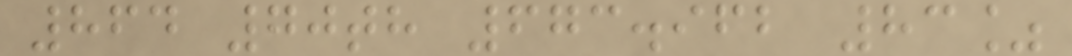864 70th 673.962 83%
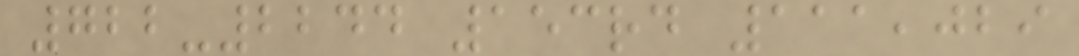722-2244 153rd 111,029
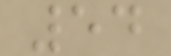54
